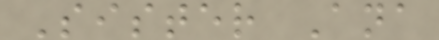Sister Ana
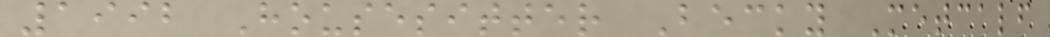1992 Housesitter Becky Metcalf
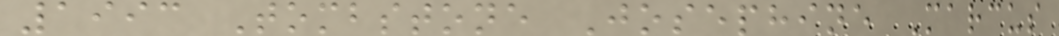1993 Tombstone Josephine Marcus
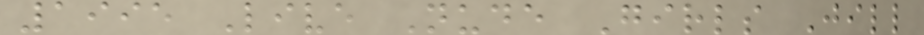1995 Live Nude Girls Jill
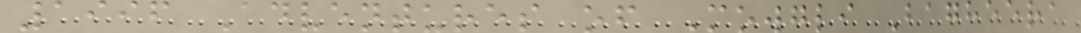1996 Adventures of Mowgli Bagheera
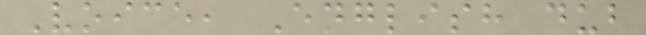Voice, English dub
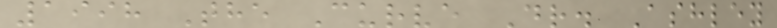1998 The Curve Dr. Ashley
